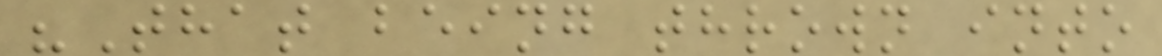"That being thrown into
